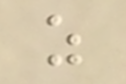z
